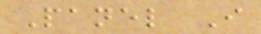Panel I
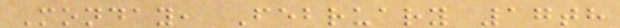Monday, February 17th
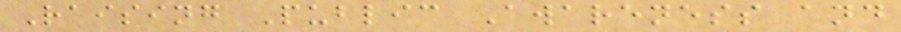Raising Public Awareness and
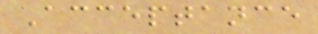Acceptance
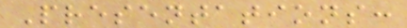Presentations:
